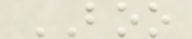BOO
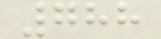788
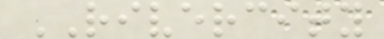RIVERCITY
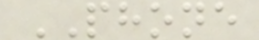PHONE
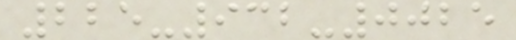225-932-0025
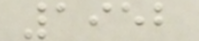1952
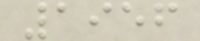1956
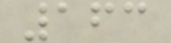163
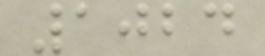1024
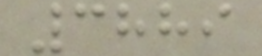3889
